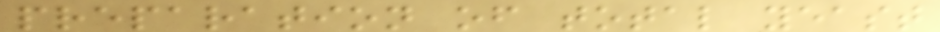preparation of total yeast
